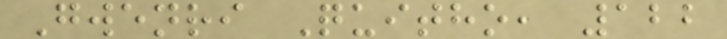Gwenri Quitho, 122
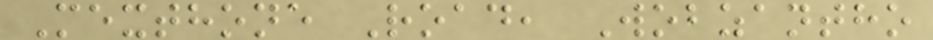Mexthone Road, Wobzantho
